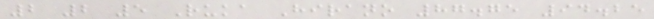2 2 5 Ruka Hirano 87.75 94.25
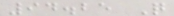94.25 Q
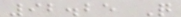92.25 Q
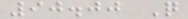90.00 Q
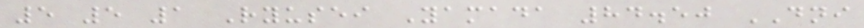5 5 1 Ryusei Yamada 84.50 DNI
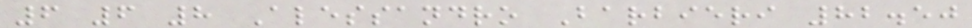6 6 8 Alessandro Barbieri 82.50
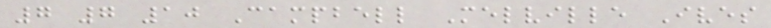7 7 10 Campbell Melville Ives
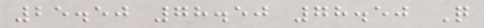25.50 78.50 78.50 Q
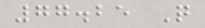77.25 Q
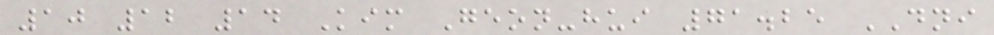10 12 14 Kim Geon-hui 71.25 DNI
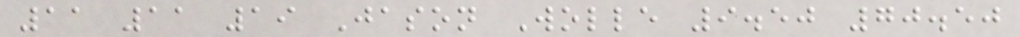11 11 19 Jason Wolle 9.50 70.50
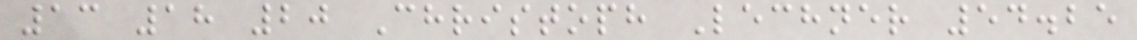13 18 20 Christoph Lechner 54.25
